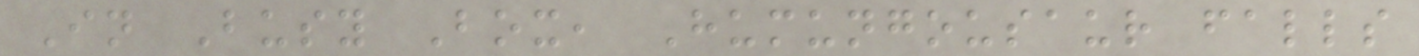In Busy Box, Humungousaur falls
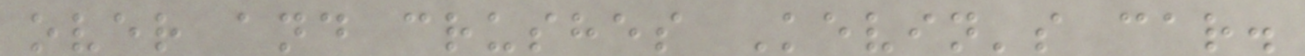over and crushes Kevin's car.
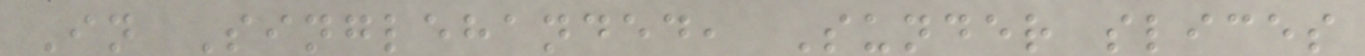In Singlehanded, Sunder slices
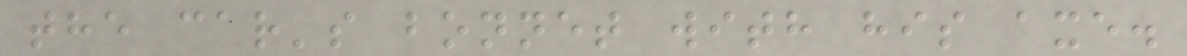the car's bonnet with his axe.
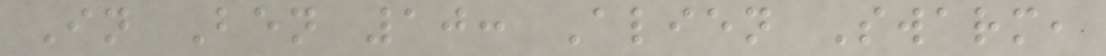In Ben 10: Alien Swarm,
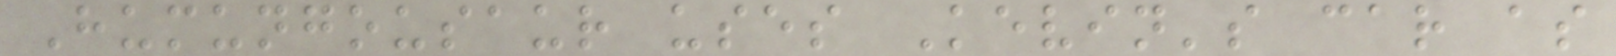Humungousaur uses Kevin's car as
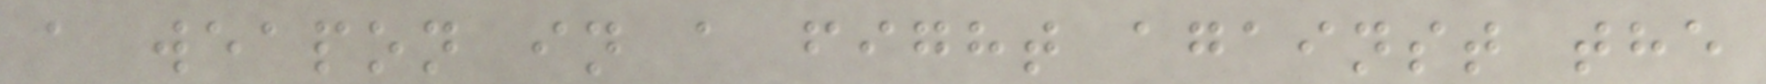a weapon in a fight against the
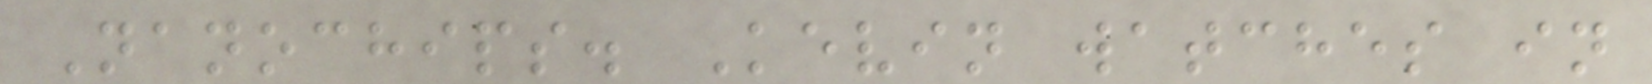Nanochips. Kevin watches in
